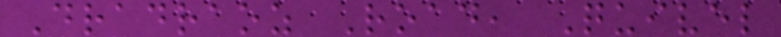Dradraoz Road, Quivel
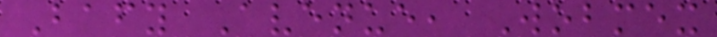Bafy Avenue, Wobmex
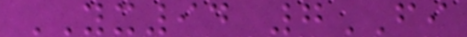YX94 7FI
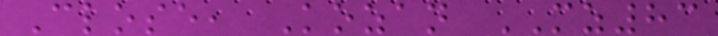Close, Kozan MZ83
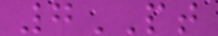7PT
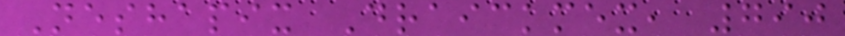Neshapix Draickmex, 790
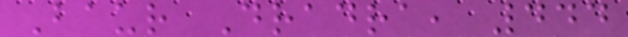Baur Dradra, 444
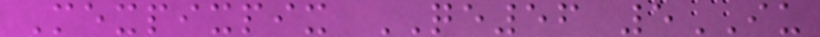Mexpixpix QE56 5IU
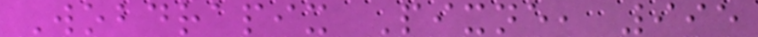Wobdrapix Pixne, 995
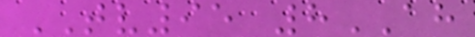TV95 8AH
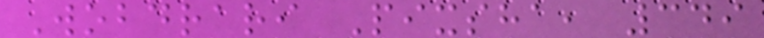Wobdrari Pixsha, 349
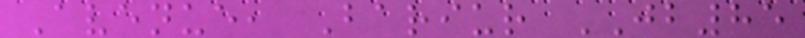Avenue, Bariur JB85
